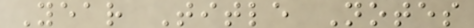Year Title Notes
